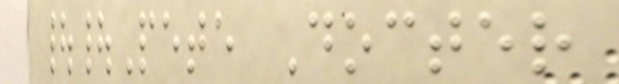||Pete Docter
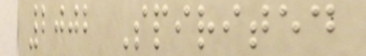2002 Spirited
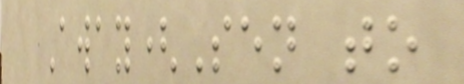Away(Sen to
